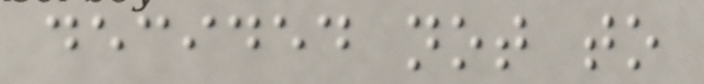decided not to
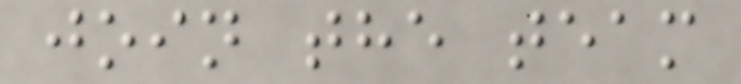join the team
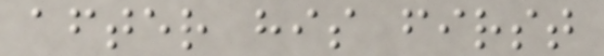after his first
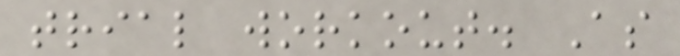trial workout. As
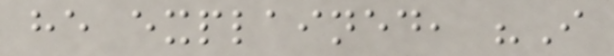he explained, "I
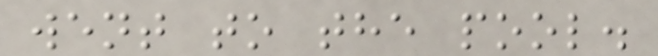went to the pool.
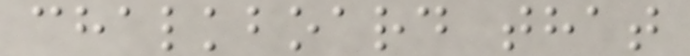chalkboard that
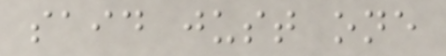said just one
